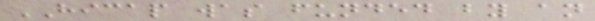HICAP was funded by an
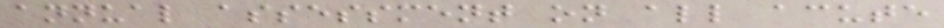annual assessment on all acute
